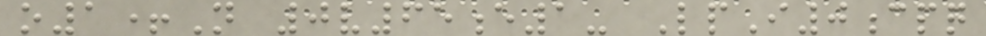o1+N 0v65e1- LpI0cpq
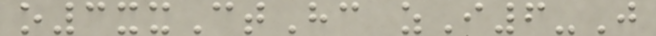o3xxCtHc zI6-J
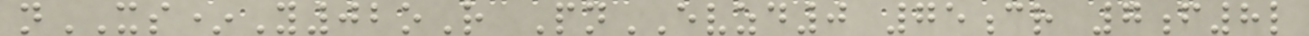nXS*Y02oR PnEVZD0 75cr 7f8l
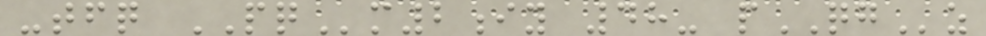-tfq PQm2iy 48- pQGz
